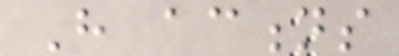Have actions
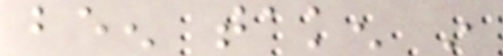been taken in
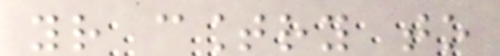your country to
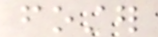foster
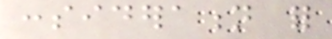consideration for
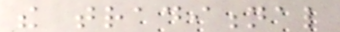the traditional
